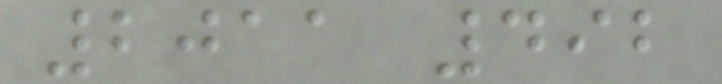2011 492
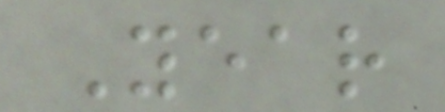Year
